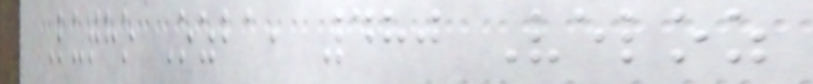Lutho Ozba, 480 Veloz
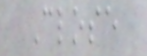Close
